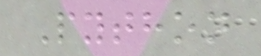Python
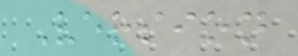Version
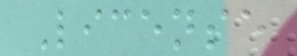License
